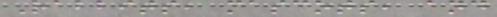Rabbits, mascots, and
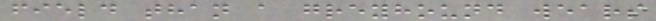field than a greyhound wears
